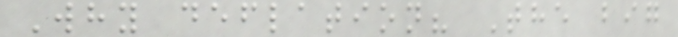Why deflation? The big
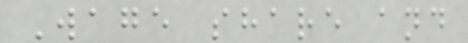Wage share and
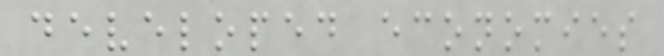developed economies
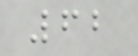62
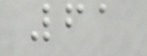61
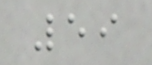59
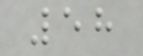58
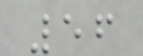56
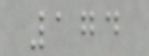174
